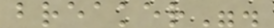breaker".
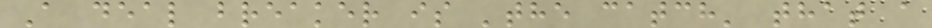A deal breaker is 'the catch' that a
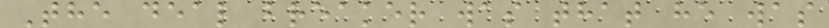The deal breaker was that he was
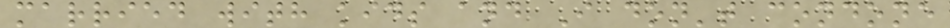married with kids and I don't condone
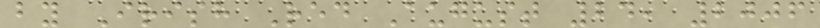by Irish Red August 24, 2006
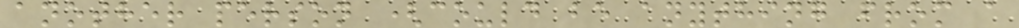another person (could be anything from a
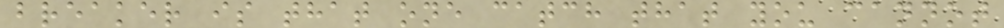breaker is that one catch that you cannot
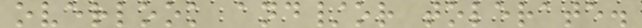overlook and/or tolerate.
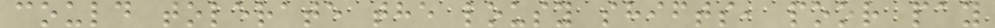could tolerate the lousy shifts, poor pay
